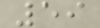59
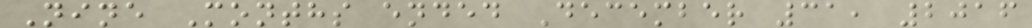Nine Months ended December 31, 2016
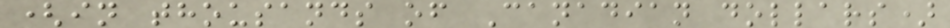(in thousands of Canadian dollars)
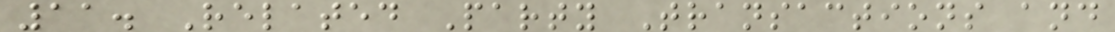11. Related Party Transactions and
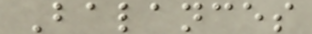Balances
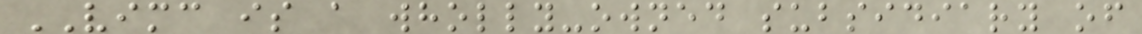VIMC is a wholly-owned subsidiary of
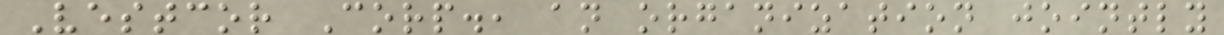Vestcor Corp., an organization jointly
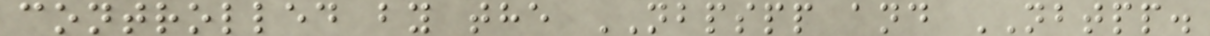controlled by the NBPSPP and NBTPP.
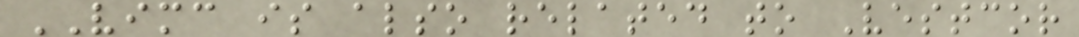VIMC is also related to Vestcor
